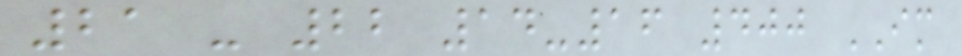21 - 22 14-16 400 IM
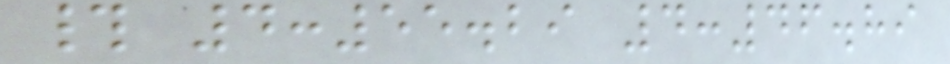# 4:55.29 4:46.89
